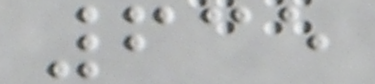635
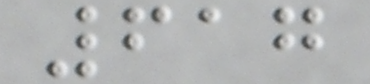617
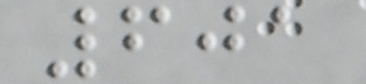601
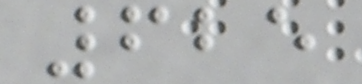625
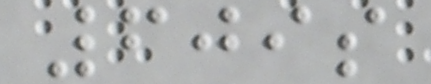609s
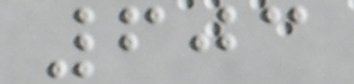603
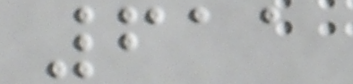611
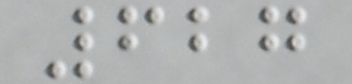627
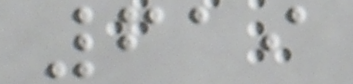619
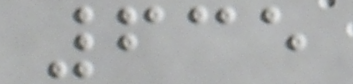635
